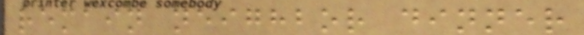remain neighbor dinner
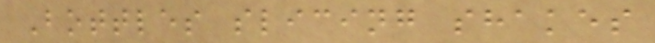Bottles slicing shakes
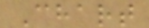Chart
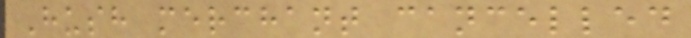Hush merchant cancelled
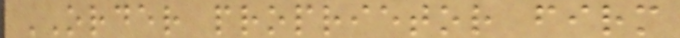ORDER proprietor firm
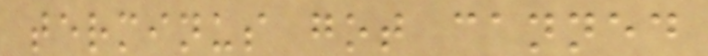terminus got canned
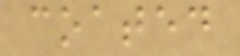coated
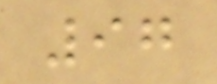97
